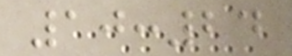10:24
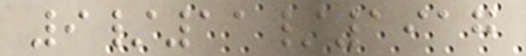9/11/1917
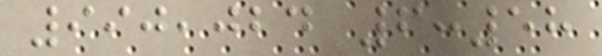990,024 6:58
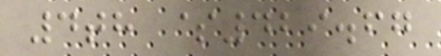4th $429.67
